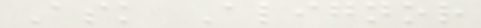Ask Alignor
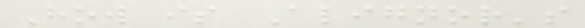How is Alignor's
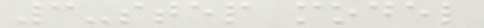3-step model
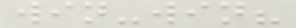win-win?
